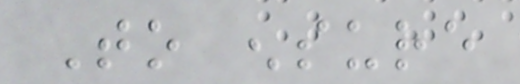To ensure
